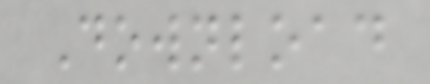Download
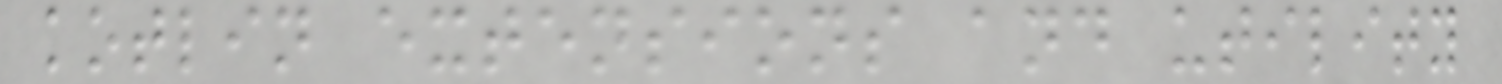kotlin extensions and utility
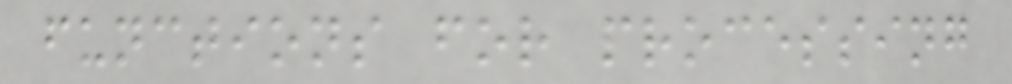functions for processing
